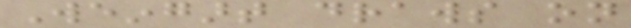Weingart draws on
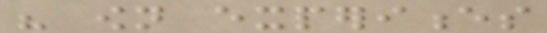his own experiences
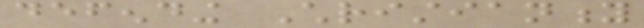defending Christianity
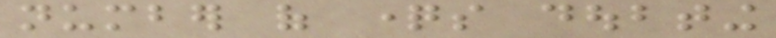number of questions doubting
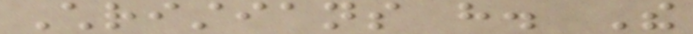Christians have. The
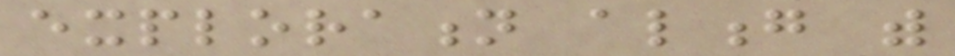exploration along with
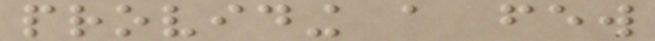providing a few
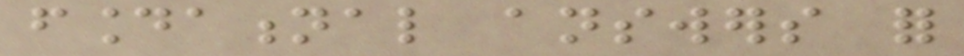foundational answers for
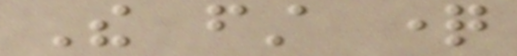The first question
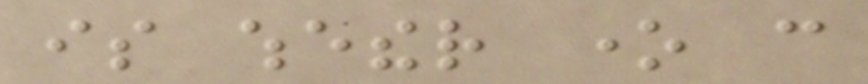is whether one can
